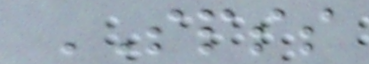SPSS
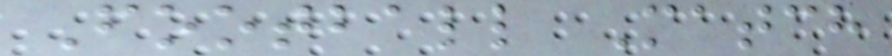Football Match
